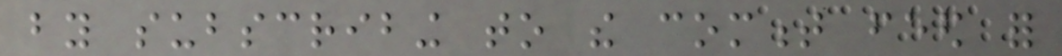by subscribing to the comment feed for
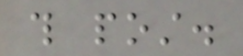this post.
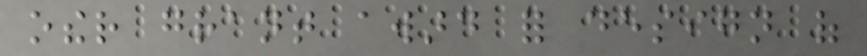other grant award for design of
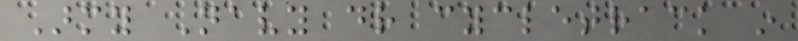Army Navy dr cycletrack in
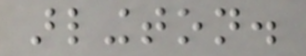arlington.
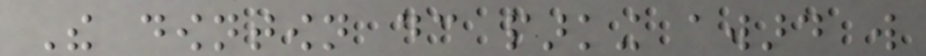The downtown dc parking award will
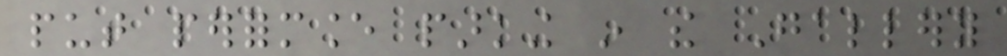put performance parking in the Gallery
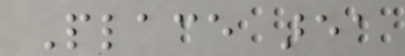Place area
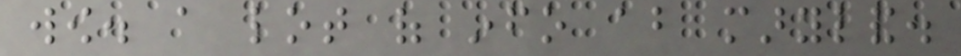wow. a lot of info about maryland.
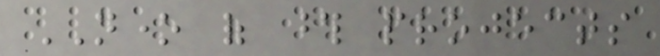NONE of those projects
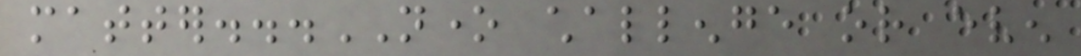matter...NONE challenge or even
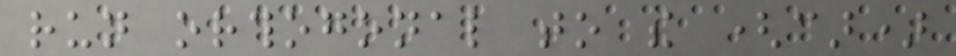run orthogonal to the (car)
